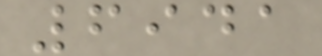6941
